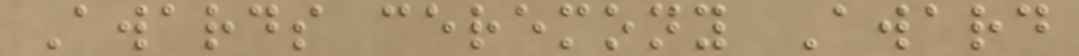Awards ceremony Award
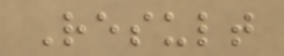Result
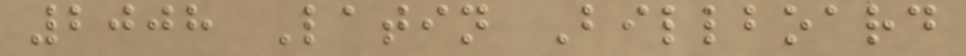2008 Latin Billboard
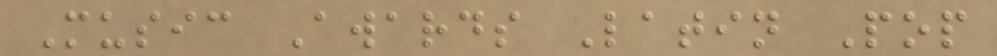Music Awards Latin Pop
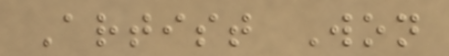Artist Won
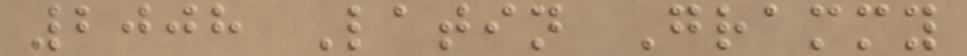2008 Latin Grammy
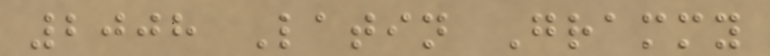2008 Latin Grammy
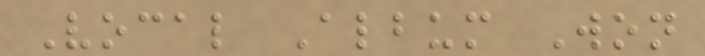Vocal Album Won
